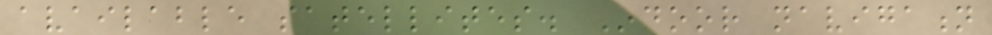available satellites. Indoor navigation
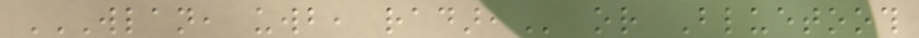WLAN, UWB, RADAR, or Bluetooth
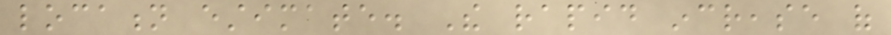location estimate. The rapid increase of
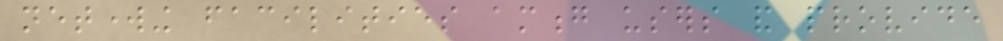networking facilities among users and provide
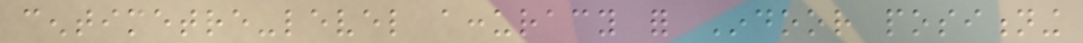centimetre-level accuracy for Indoor positioning
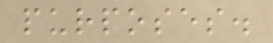purposes.
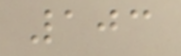103
